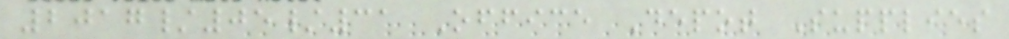2017/05/31 Office Depot Supplies
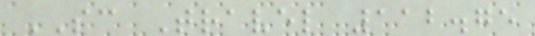SC Travel 112.75
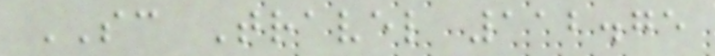SC Travel 112.75
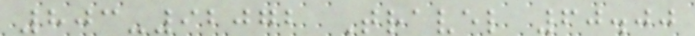803-92072 Travel 60.00
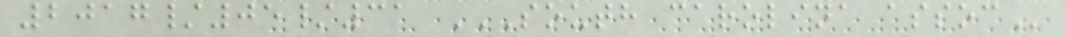2017/05/31 SOUTH CAROLINA ASSOC
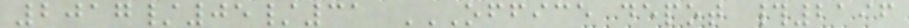2017/05/31 OFFICE DEPOT #2196
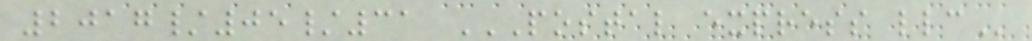2017/05/31 POSTAL EXPRESS LLC
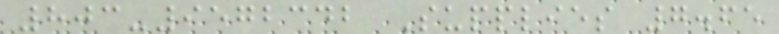803-9572342 Supplies 7.65
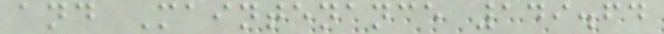and Maintenance 149.64
